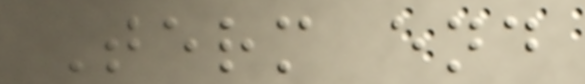Term end
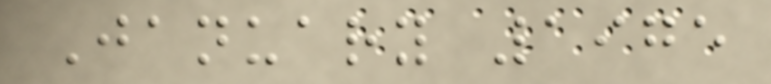January 1975
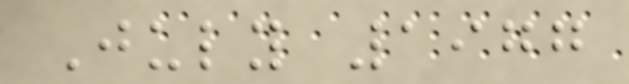July 1977
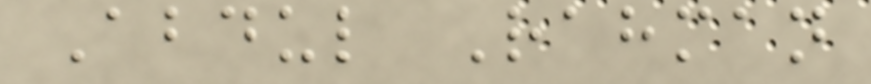Abdul Rahman
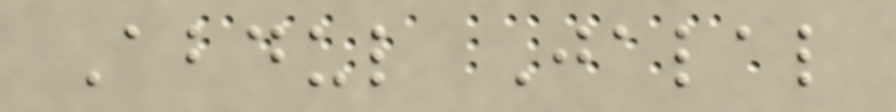Abdul Jalal
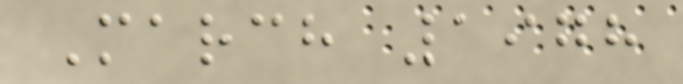March 1978
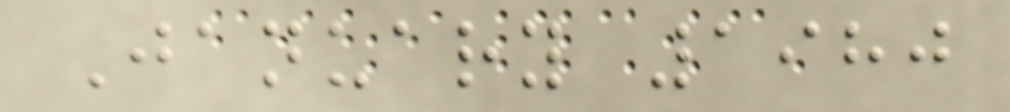January 1980
